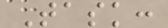Task:
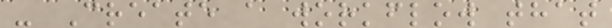- Create a workflow that
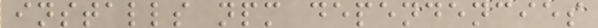installs npm dependencies
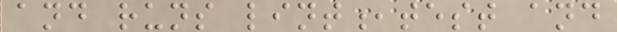and runs lint,test and
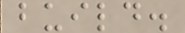build.
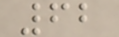62
